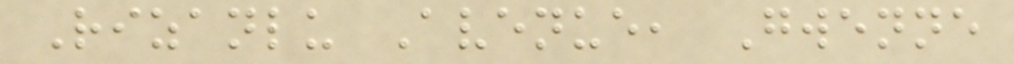Rizanlu Avenue, Gwenne
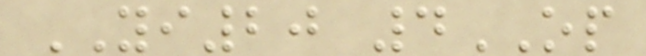YI20 4OP
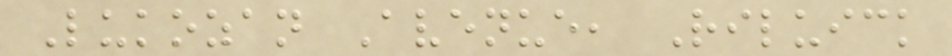Lukozan Avenue, Riluick
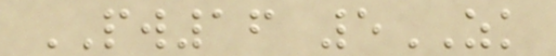PW16 5ZK
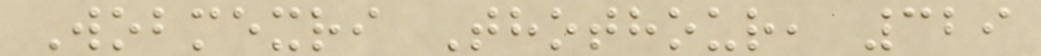Wobmexri Thothour, 329
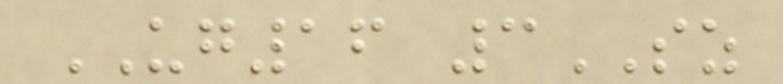UG16 3SZ
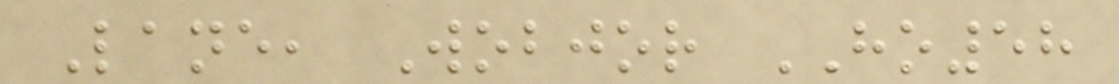Lane, Wobjor HO58
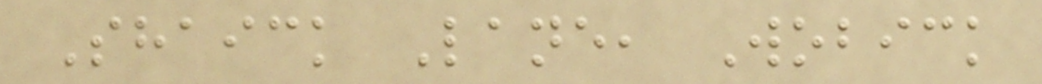Shaick Lane, Wobick
